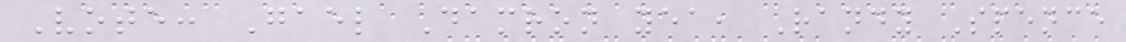Vote: Gael Damron yea, Randy Spence
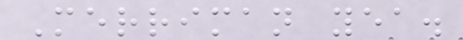Merriman yea.
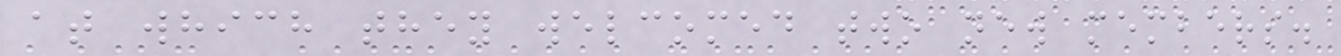at which they welcomed two new members.
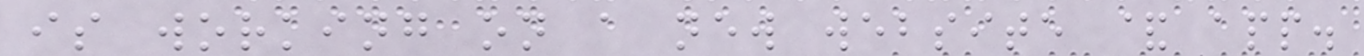is working on a new website & app.
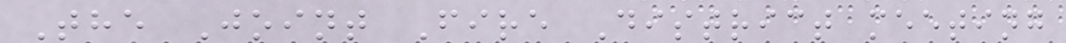The Joint Fire District meeting
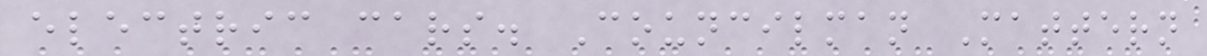electric cars. Councilman Mattern
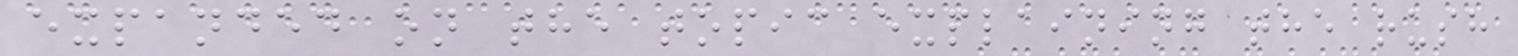expanded on the topic explaining the rush
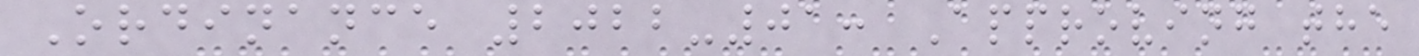Ordinance 2022-01: Approving the
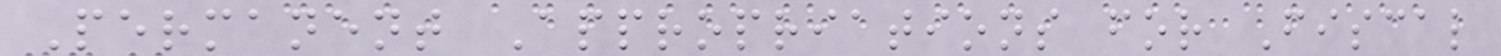Permanent Appropriations for Fiscal
